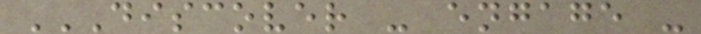DISCOVER - ENGAGE -
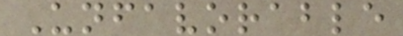Unfavorable
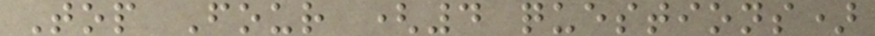Top Four (4 questions)
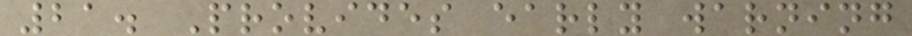21. Provides early warning
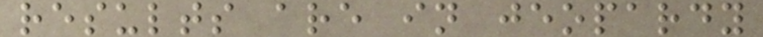results are in jeopardy
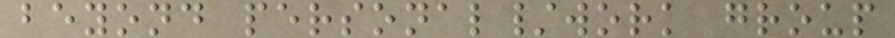beyond personal/work group
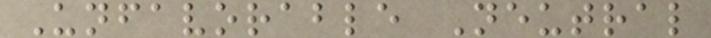Unfavorable Neutral
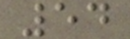54
